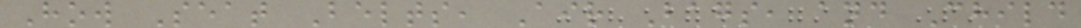How Seat Belts, Air Bags, and Child
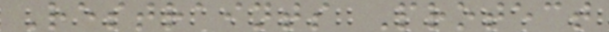Restraints Protect
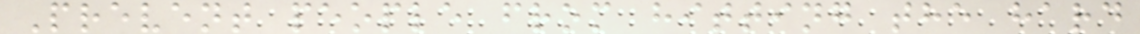Prevent people from hitting the hard
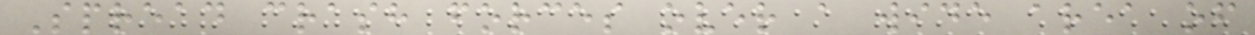Spread crash forces over a wide area of
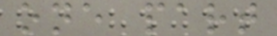one part
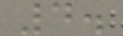4.
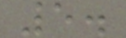5.
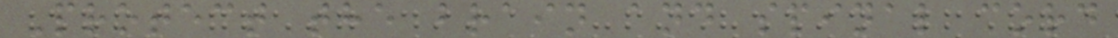Protect the brain and spinal cord
